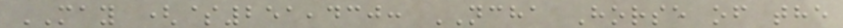MAY ($251,430: NCHA Horse of the
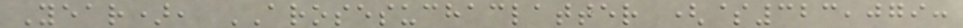Year), AROSESUCHACLATTER ($323,079:
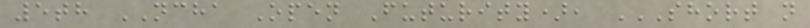5th NCHA Open Futurity), SHORT N
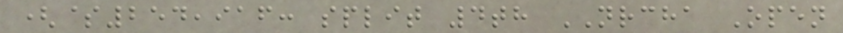($254,916: split 4th NRCHA Open
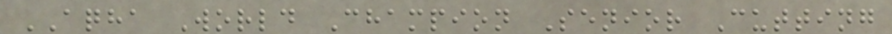AQHA World Champion Senior Cutting
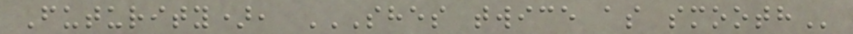Futurity), SHES TWICE AS SMOOTH
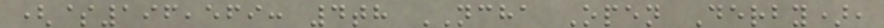($196,569: 4th NCHA Open Derby),
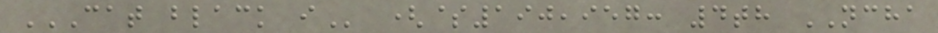CAT BLACK I ($190,957: 4th NCHA
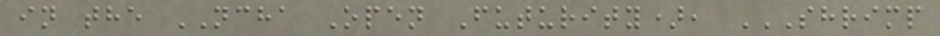in the NCHA Open Futurity), SHRIMP
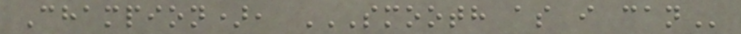Champion), SMOOTH AS I CAN
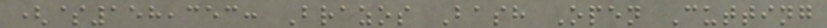($158,353: Brazos Bash Open Cutting
